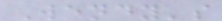Wendy's
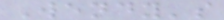Wendy's
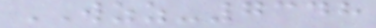WZZ-7348
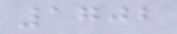1702
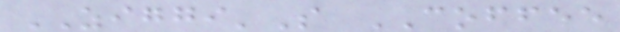ZIGGI'S COFFEE
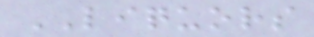LIQUORS
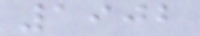1902
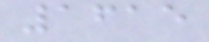1615
